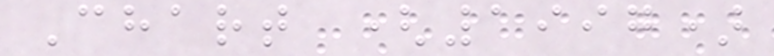Chart (1997)
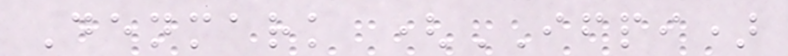Denmark (IFPI)
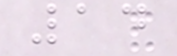14
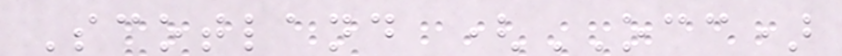Scotland (OCC)
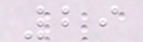29
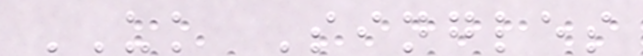UK Singles
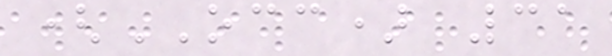(OCC) 31
